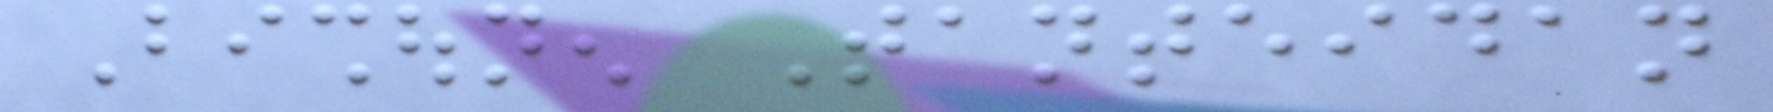Bishounen Tanteidan
